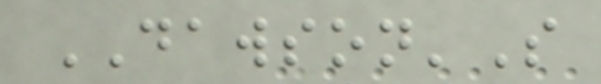DAWSON'S
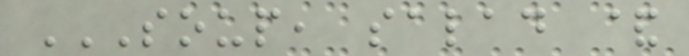SOUP, SALAD &
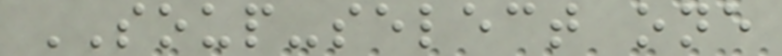SOUP-select one
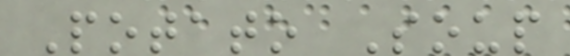Potato Soup
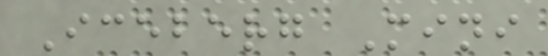Iceberg Mini
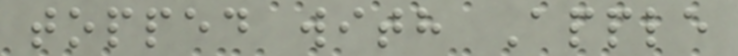topped with Apple
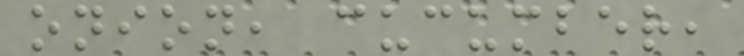onion, cucumber,
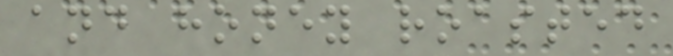and honey roasted
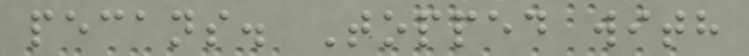pecans. Topped with
